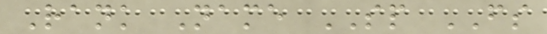Rank Name SP FS
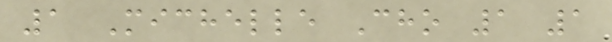1 Michelle Cho 1 1
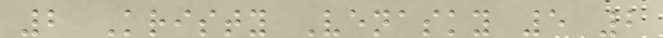2 Kristy Venasky 5 2
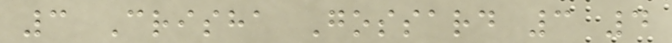3 Crisha Gossard 3 4
